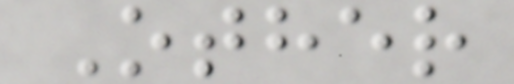Other
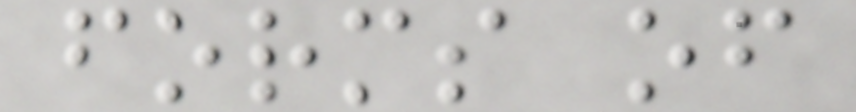forms of
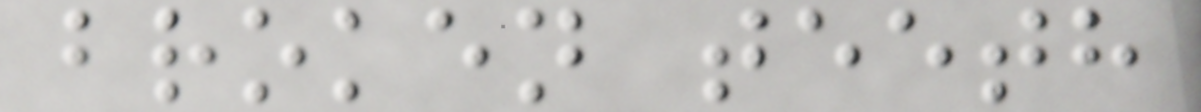broken teeth
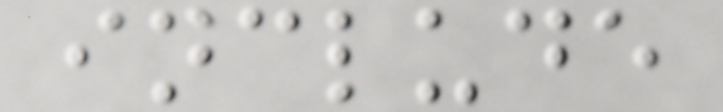include
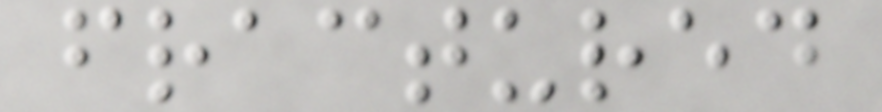fractured
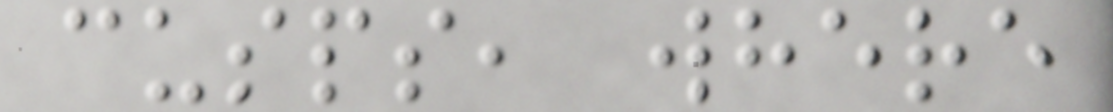cusps, where
